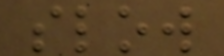slow
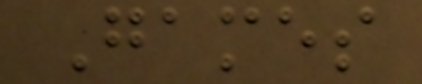Games
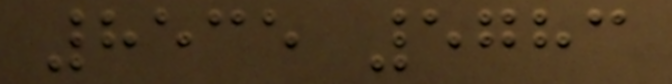8535 5783
